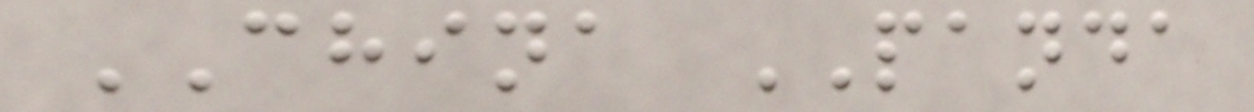CHINA PANDA
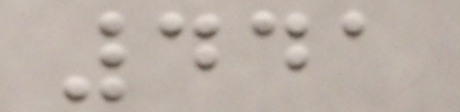441
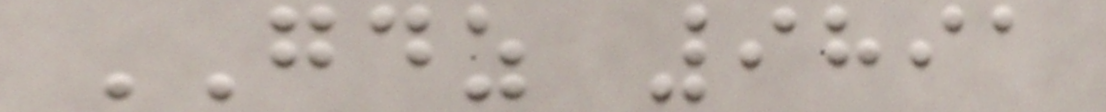GDZ 9891
